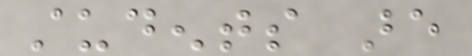students are
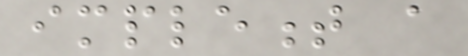implement a
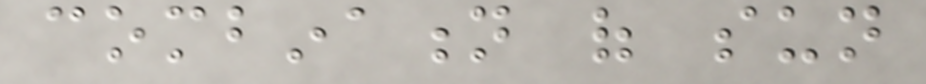combination of sun
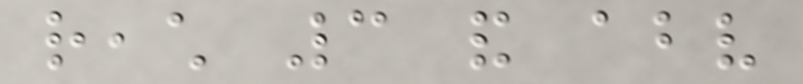reach 3 and above
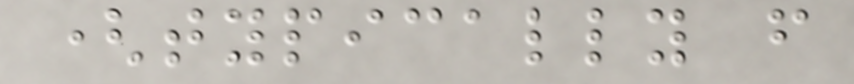(typically from
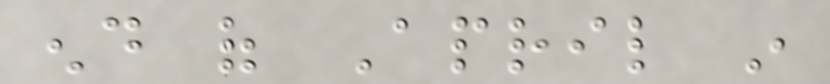end of April in
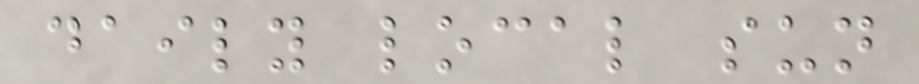daily local sun
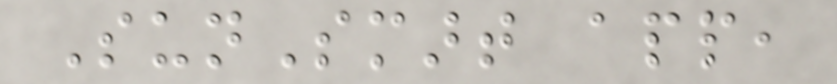SunSmart app,
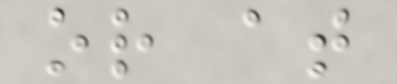or at
